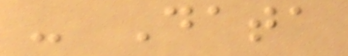- Data
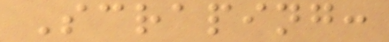Scraping:
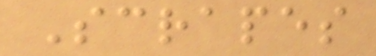Scrapes
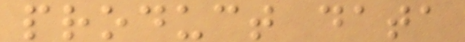product data
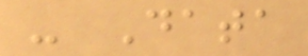- Data
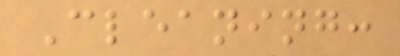Cleaning:
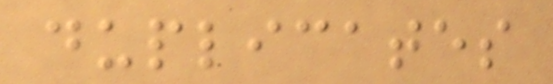duplicates
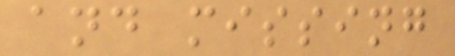and missing
